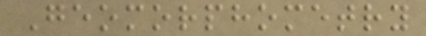Geomorphometry
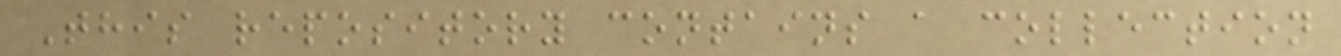This repository contains a collection
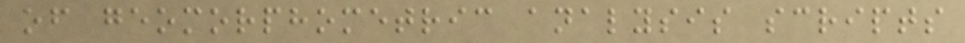of geomorphometric analysis scripts
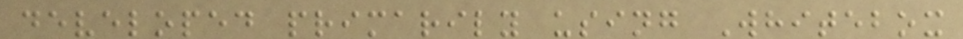developed primarily using Whitebox
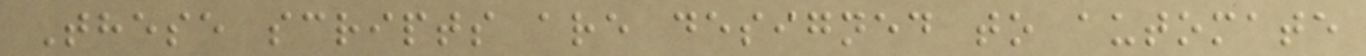These scripts are designed to automate
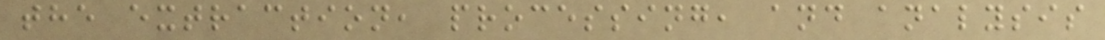the extraction, processing, and analysis
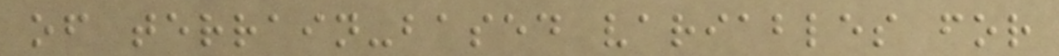of terrain-based variables for
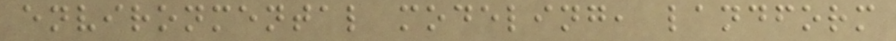environmental modeling, landform
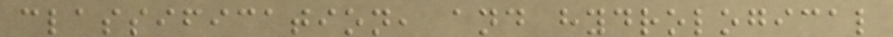classification, and hydrological
